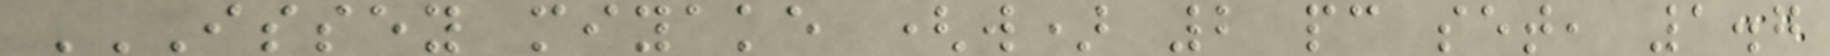ISSEY MIYAKE (W) 2 PC SET, 1.7
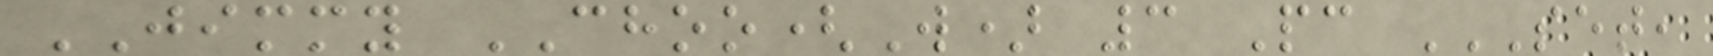JIMMY CHOO(W) 3 Pc SET,
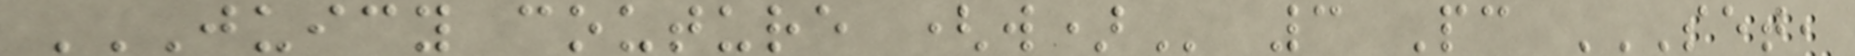JUICY COUTURE (W) 3 Pc SET,
